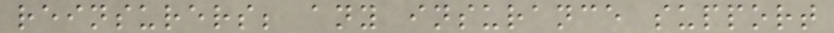reinsurers; any insurance support
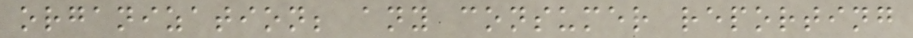organization; any consumer reporting
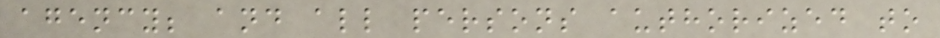agency; and all persons authorized to
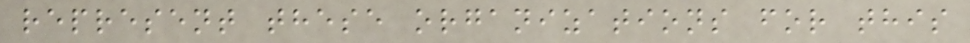represent these organizations for this
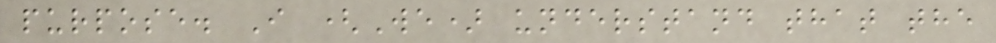purpose. I (We) understand that the
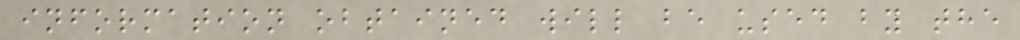information obtained will be used by the
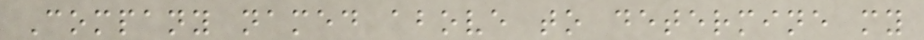Company named above to determine my
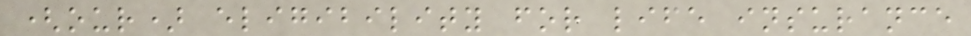(our) eligibility for life insurance
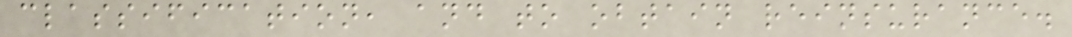classification, and to obtain reinsurance.
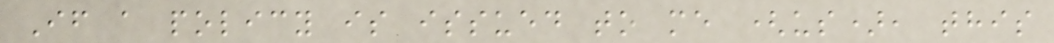If a policy is issued to me (us), this
